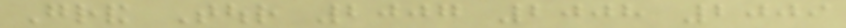Grand Tour 2007 2008 2009
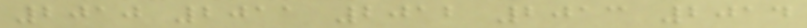2010 2011 2012 2013 2014
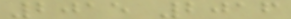2015 2016
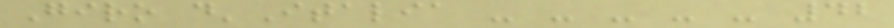Giro d'Italia - - - - - 42
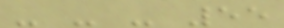- - - 55
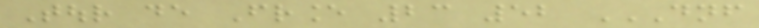Tour de France 23 52 DNF
